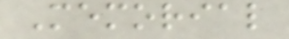Memorial
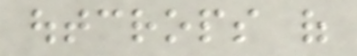outcrops of
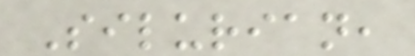Silurian,
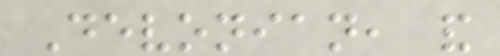Devonian, and
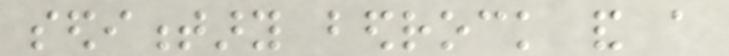sedimentary bedrock and a
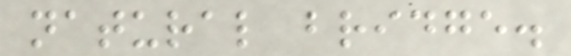natural bridge.
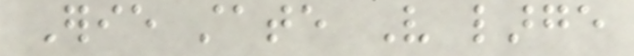Erie state Very large
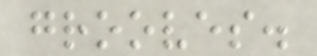grooves.
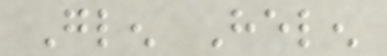Glen Helen
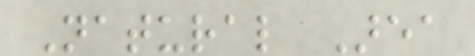Natural Area
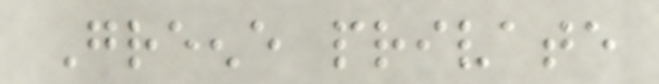Greene private
